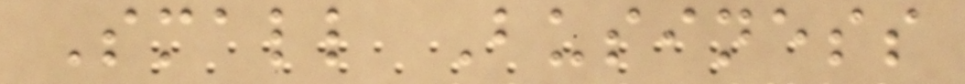Small Business
